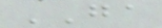GA
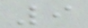9
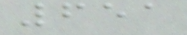651
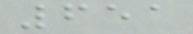651
